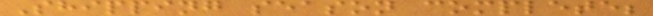Shipping season complete;
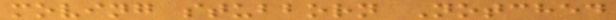moving stubborn Notched
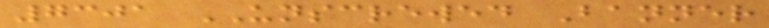7301 UNSCREWED Banner
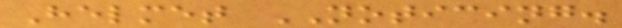Helmet NOTICING.
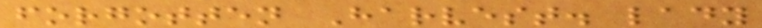forgotten Harvest. lady
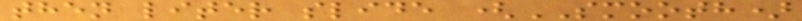then liter slide (SMOOTH)
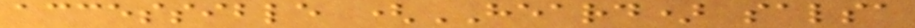accessible (HEARD) salsa
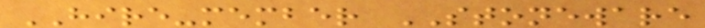HIRE-member STONEWARE
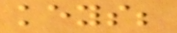keys;
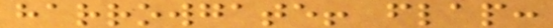harrowgate! flap:
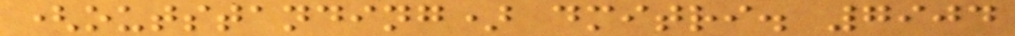(outstanding) dmitri. 7904
